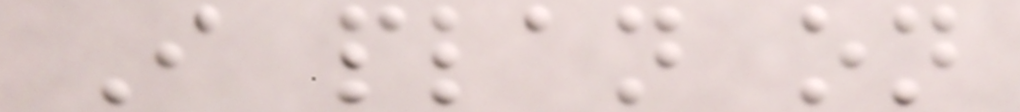I plan on
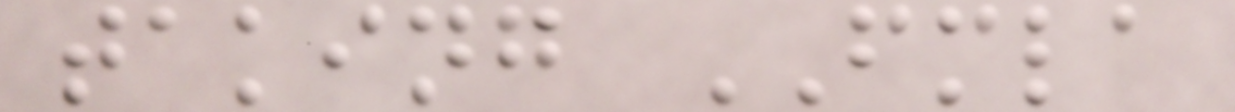taking FMLA
